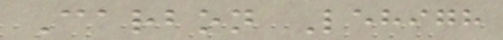Carbon Lehigh
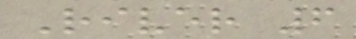River 6
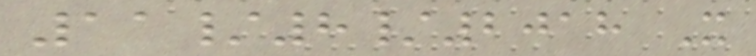11/8/2018 X
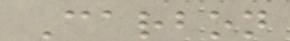Carbon
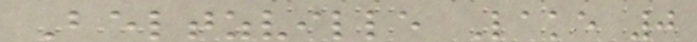Beltzville Lake 0
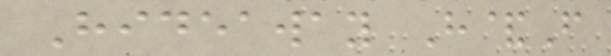Hideaway H&F
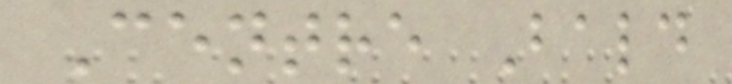Centre Bald
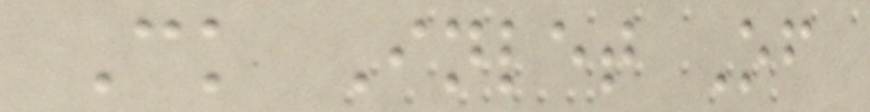Ck Inlet Of
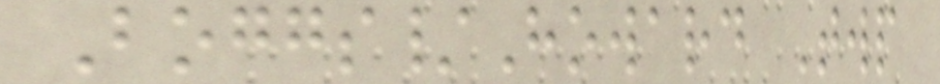Boggs/Howard Twp
